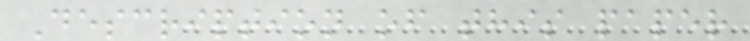Description of this paper
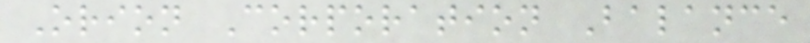Orion Corporation Balance
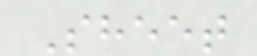Sheet
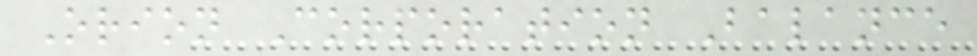Orion Corporation Balance
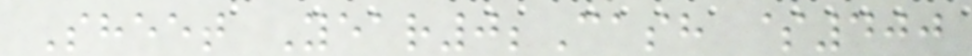Sheet Year0;Cash $400
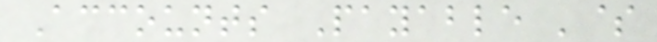Accounts Payable '$
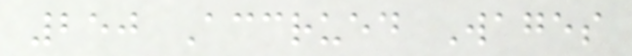250 Accrued Wages
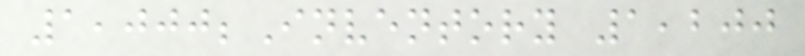1,000;Inventory 1,200
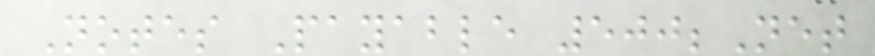Notes Payable 500;Net
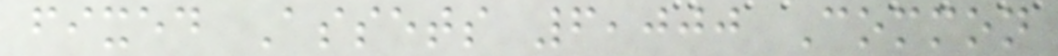fixed Assets 6,000 Common
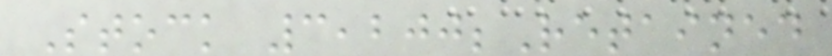Stock 3,200;Retained
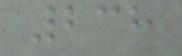238
